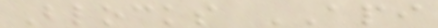Blocks API
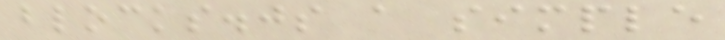blocks.js a simple
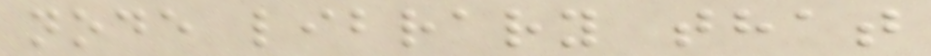node library that
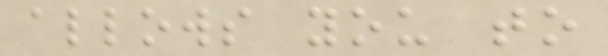allows you to
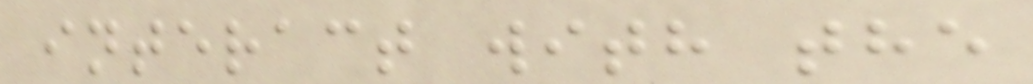interact with the
